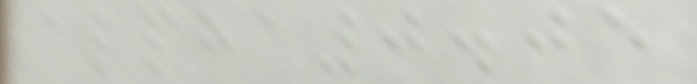alpha0.05
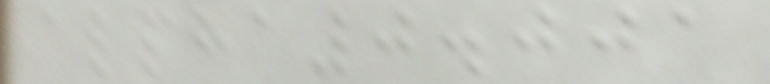alpha0.001
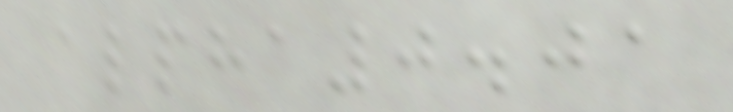alpha0.01
